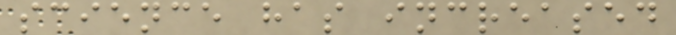science has increased
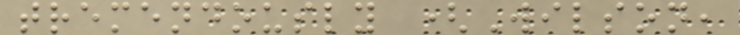tremendously (Wilson,
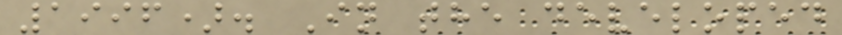1996). In the developed
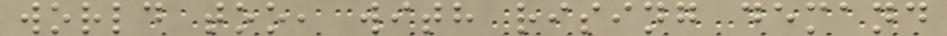world too, with rising demand
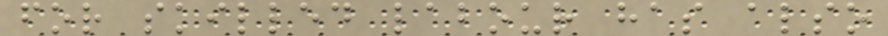for skilled labour has also
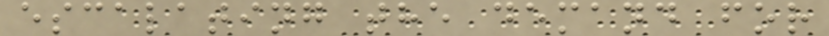escalating the demand for
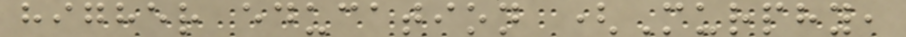higher education (Murphy,
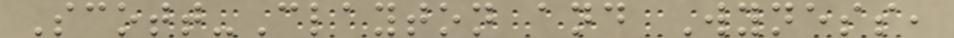Scott-Clayton and Wyness,
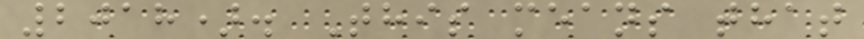2018). This means that
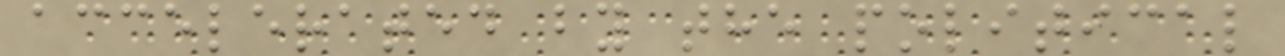accelerated by the political
